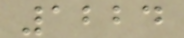1224
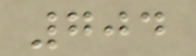704
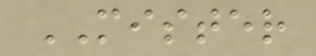MISTER
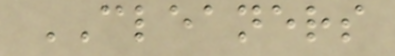CLEANERS
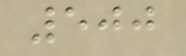500
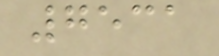7531
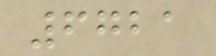6721
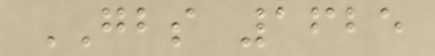GBS 1625
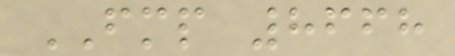FMP 8668
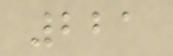221
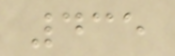435
